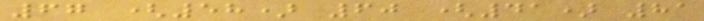67 (58) 60 (41) 81
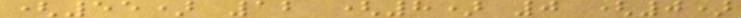(55) 12 (8) 0 (0)
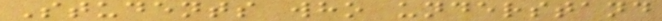Students who understand
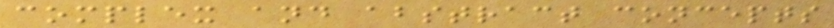complex and abstract concepts
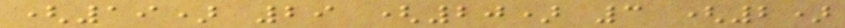(19) 29 (20) 3 (2)
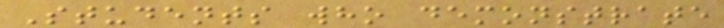Students who demonstrate
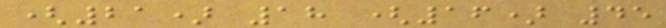(21) 18 (16) 45
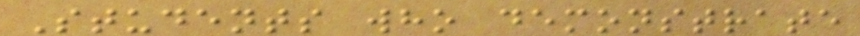Students who demonstrate
